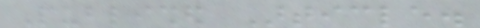Published Article.
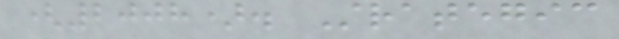(2008). Strategic
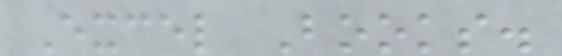Excel Books.
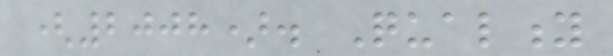(2008). Quality
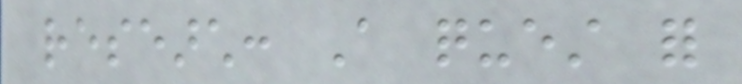research: A quest for
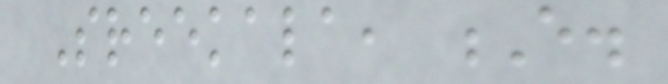Sreekala, E.
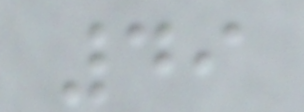49
